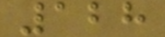128
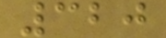320
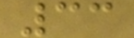33
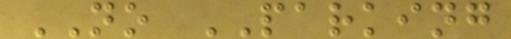NO PARKING
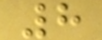8
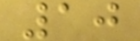10
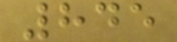845
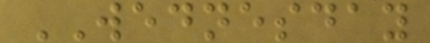WEDNESDAY
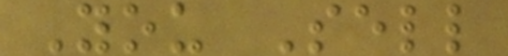You Sell
